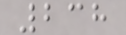238
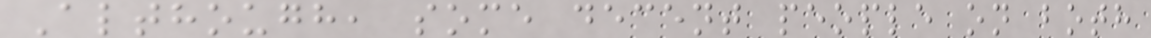Although, some decent people on both
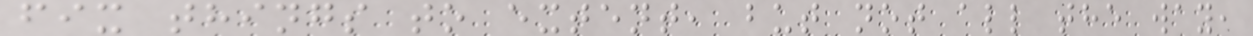fix things to extent, but not all the way,
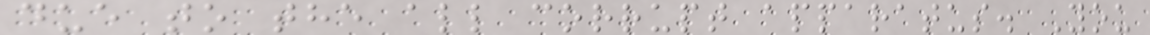due to the all corrupt apparatus. You
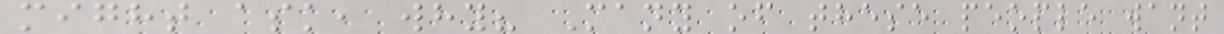might ask, why? Many of these people want
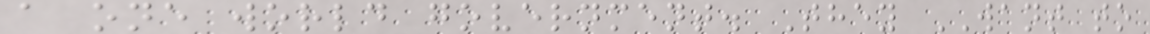a one world government. They WANT to
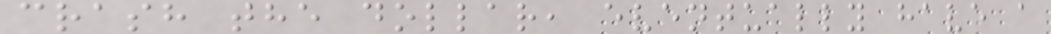crash the dollar, eventually have a
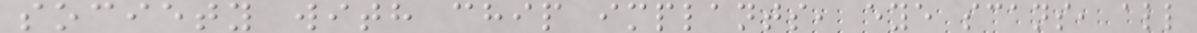society with chip implants, eye scans, all
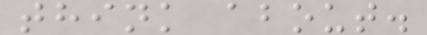think about.
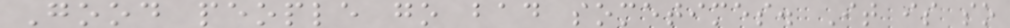Good people go bad sometimes. It is so
